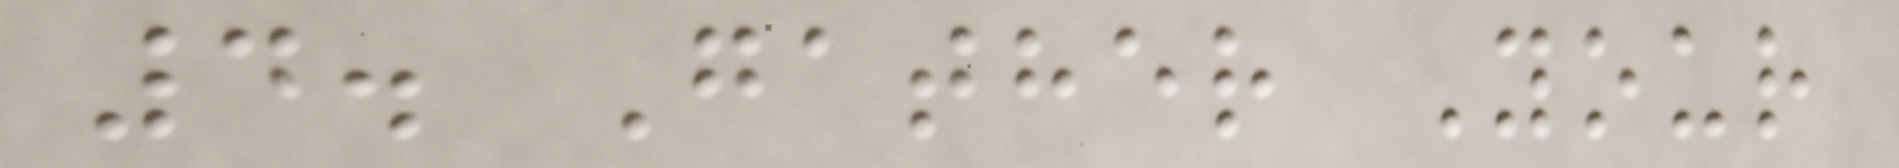4. Gather Your
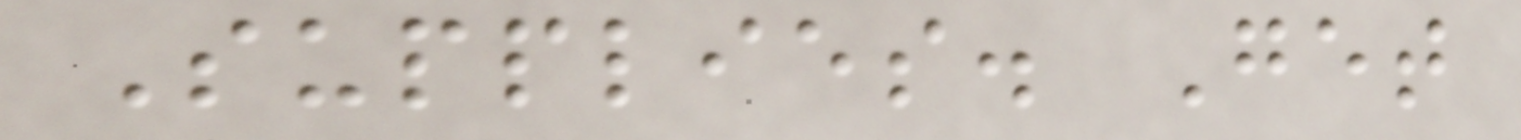Supplies. Get
